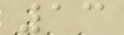13
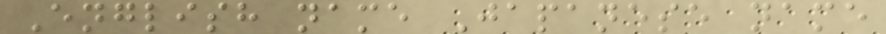English name Japanese name
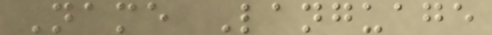Name Language
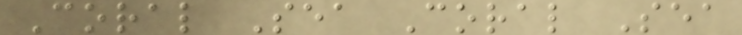Coral Sea Coral Sea
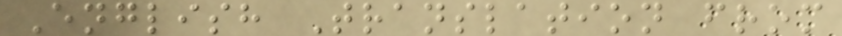English Translation from
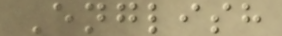English
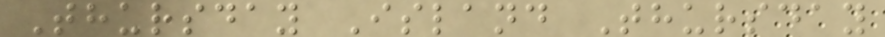Thursday Island Thursday
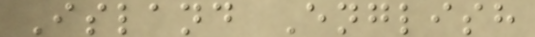Island English
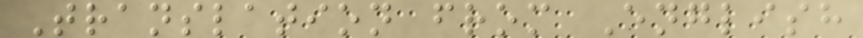Translation from English
